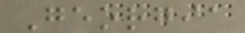Georgia
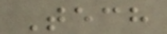Tech
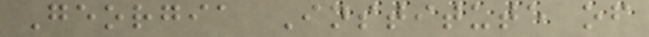Georgia Institute of
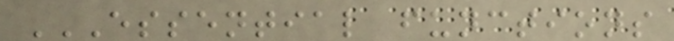ESSENTIAL FUNCTIONS
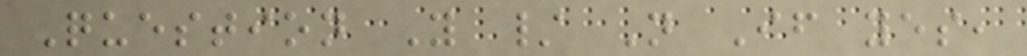Question Y / N If yes,
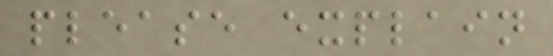please explain
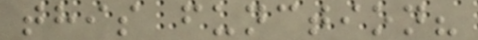this function?
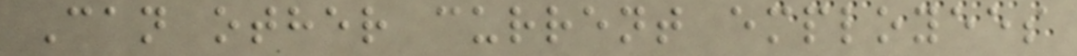Can other current employees
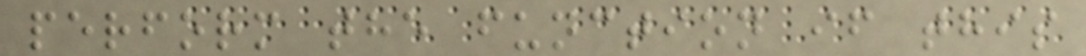perform the function if this
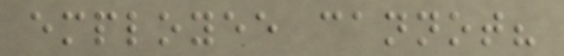employee cannot?
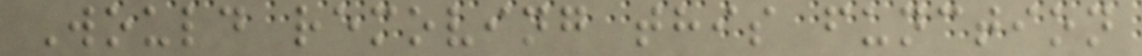Would removing this function
